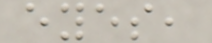eyes,
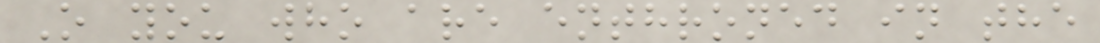O you who are enthroned in the
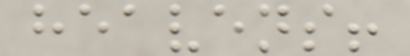heavens!
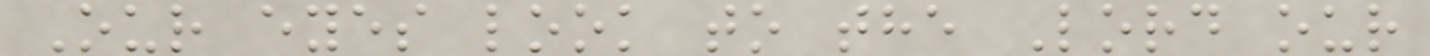Our eyes look to the Lord our
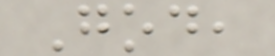God,
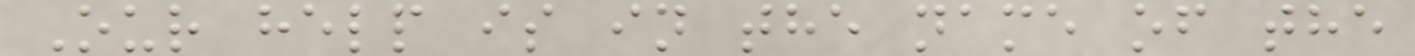Our help is in the name of the
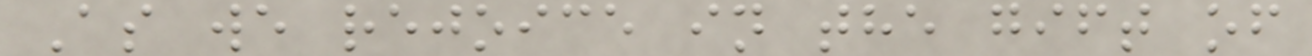As we rejoice in the gift of
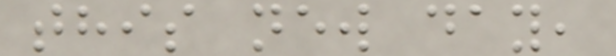this new day,
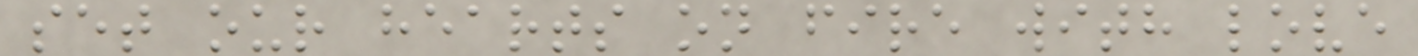set our hearts on fire with love
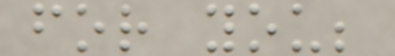for you;
